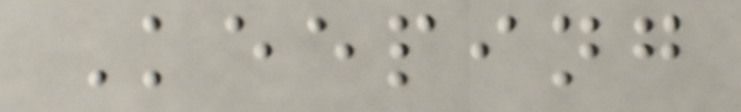Keeping
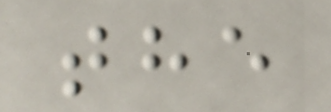the
